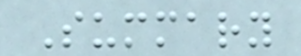Summary
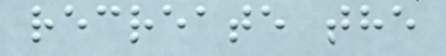recreate the
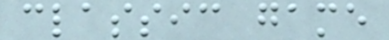classic game
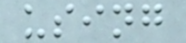using
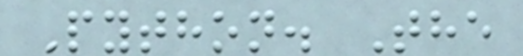Python. The
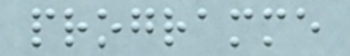programme
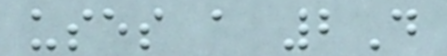uses a 2D
